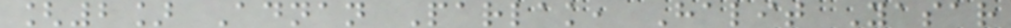[2] Adnan Parlak, Halit Yasar
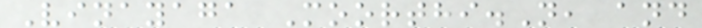Vinayaga Moorthi.N, and
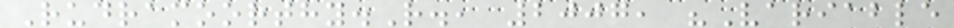Rudramoorthy.R., 2007, "Variable
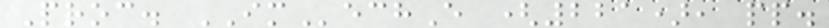Proc. IMechE (221), pp.
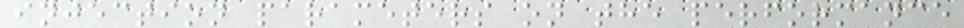injection parameters on the performance
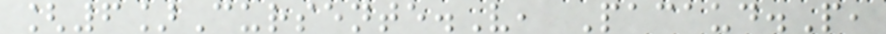[6]Cursente.V, Pacaud.P,
